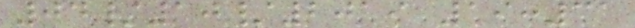04/10/2019 19:31
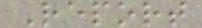Report
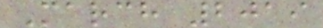March 2019
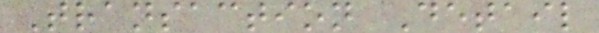Transaction Detail
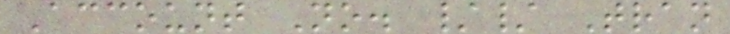Account No. // Tran
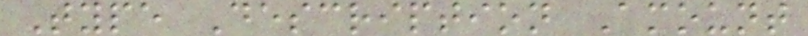Type Description Amount
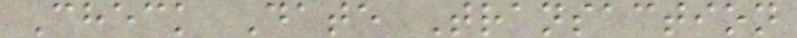Check Date Transaction
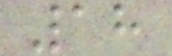18
